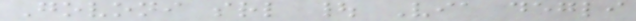Govoni srl | Via degli
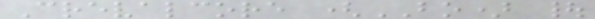Crevalcore (BO) |
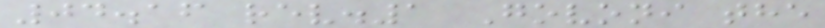04.16 rev.1 Govoni the
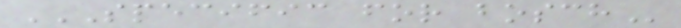SPECIFIC FOR BOSCH
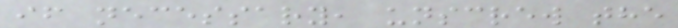if necessary, unscrew the
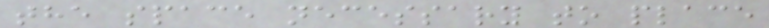the space necessary to place
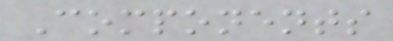Components
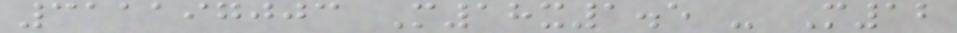311197003 M18x1.5 - M12
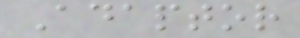Adaptor
